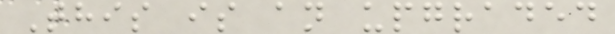This is an upgraded
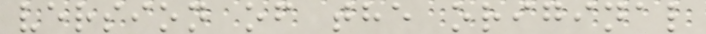version of the original
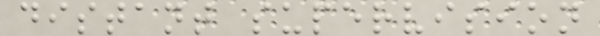distant supervision
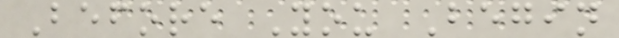Before You Begin
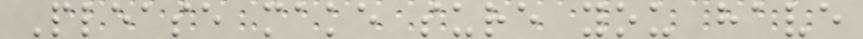Please make sure you have
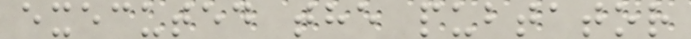executed the pubtator
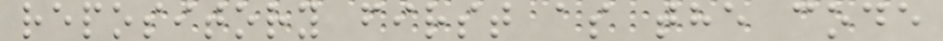repository first as the code
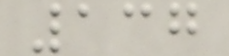137
